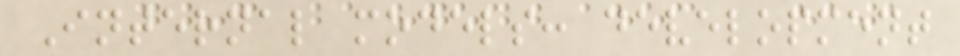Internal models: development
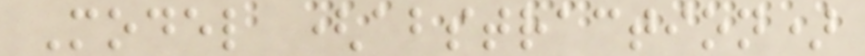Model (abstraction)
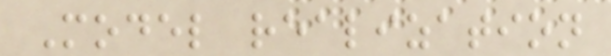Model realization
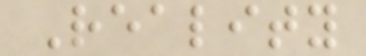Reality
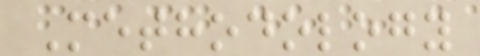Methodology
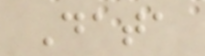Data
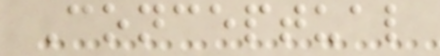Conceptual
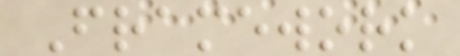Framework
